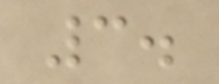3.
